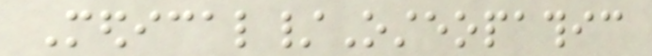Medical/Osteopathic
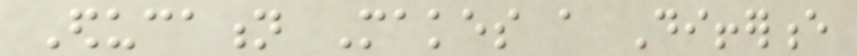Education Makes a Difference
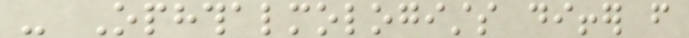- Ophthalmologists differ from
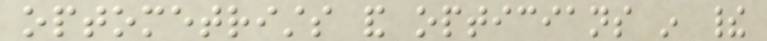optometrists and opticians in their
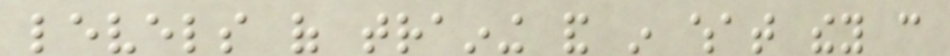levels of training and in what they can
